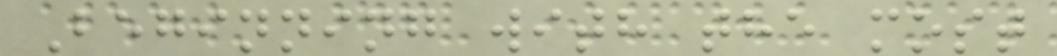Beginning with the most
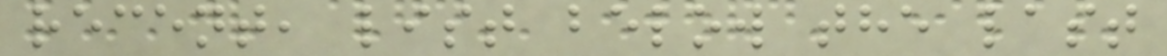recent, list below the last
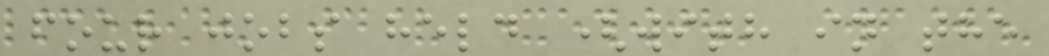four jobs held (with in the
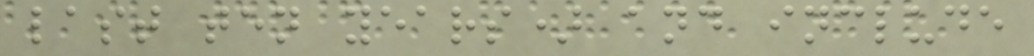last ten years) and include
